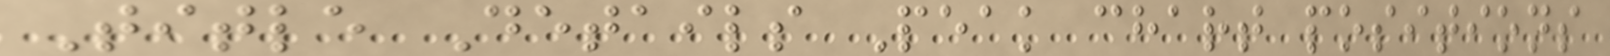Title Details Peak chart positions
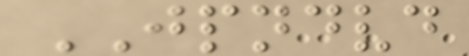JPNDVD
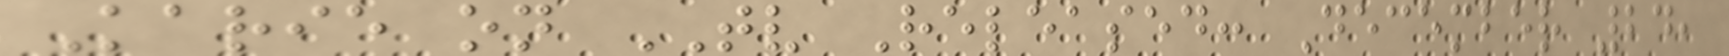Karie on TV Released: December 24,
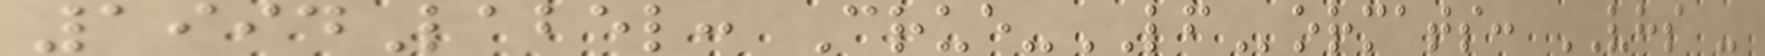1994Label: Crue-LFormats: VHS -
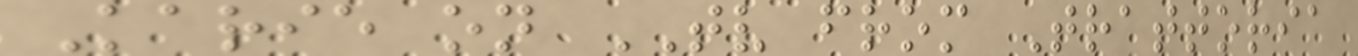Karie on TV from Trattoria
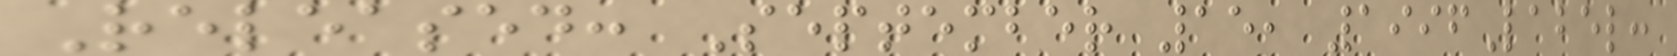Released: September 15, 1996Label:
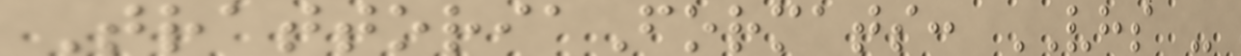TrattoriaFormats: VHS -
